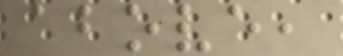above,
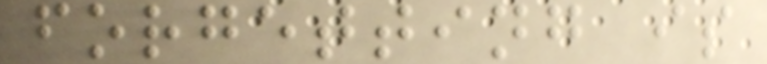forgetting is
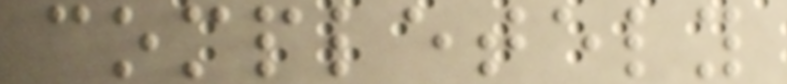completely
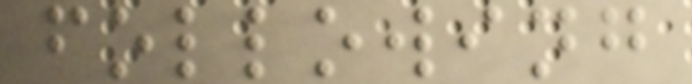following
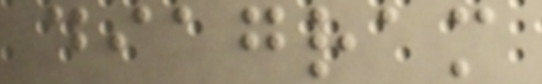diagram
